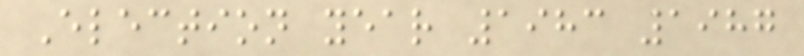Election year 1983 1987
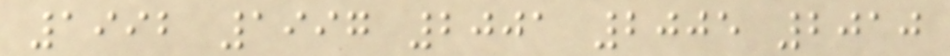1992 1997 2001 2005 2010
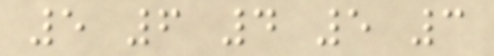5 6 4 5 3
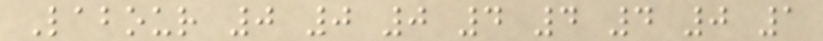Labour 0 0 0 4 4 4 0 1
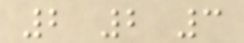2 2 3
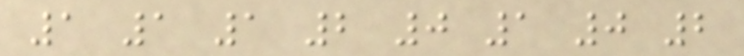1 1 1 2 0 1 0 2
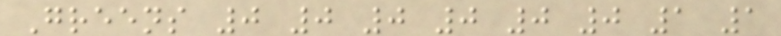Greens 0 0 0 0 0 0 1 1
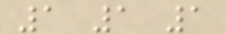1 1 1
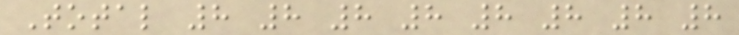Total 8 8 8 8 8 8 8 8
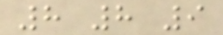8 8 9
